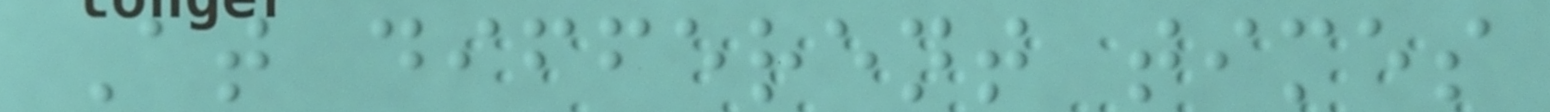At different times
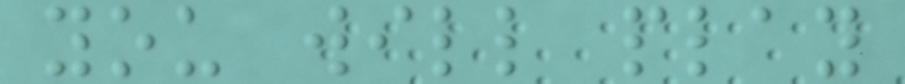you will play
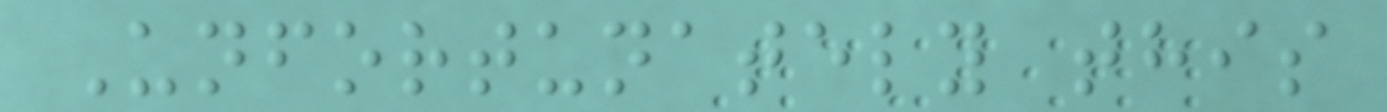Unfortunately this
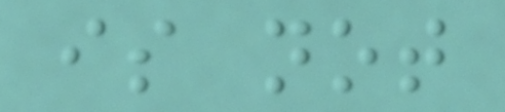is not
